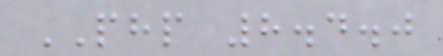PHP 8.4.0
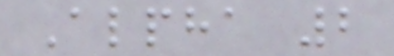Alpha 2
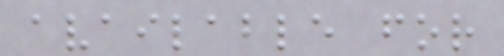available for
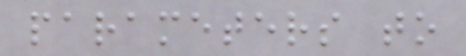parameters to
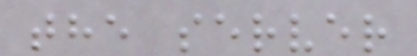the server
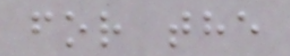for the
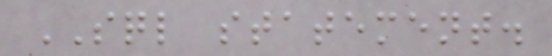SQL statement.
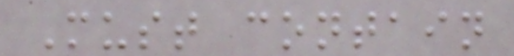Must contain
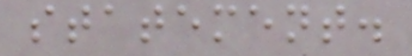statement.
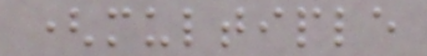(multiple
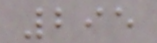295
